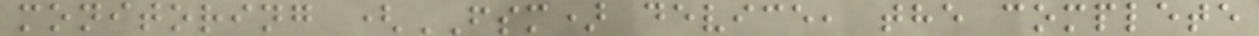monitoring (FSM) device, the complete
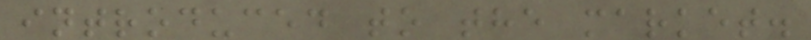introduced to the market.
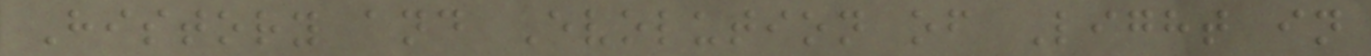History and Evolution of Light in
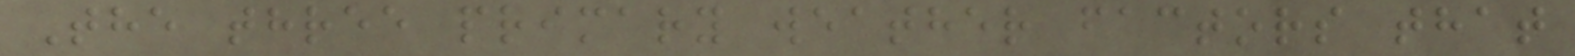The three primary weather factors that
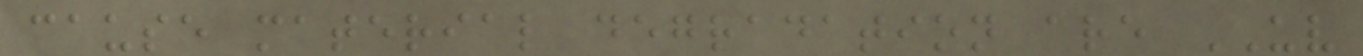cause material degradation are UV
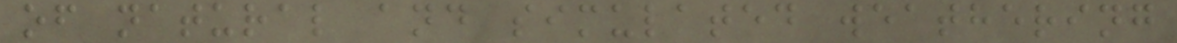of natural and simulated weathering
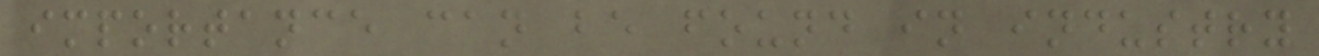importance can be found in industry
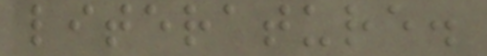literature.
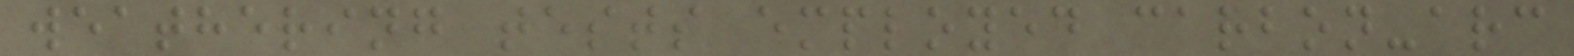weathering tests employed carbon-arc
